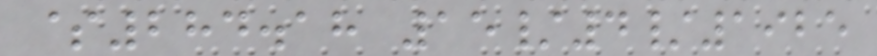$284.18 15/4/1925
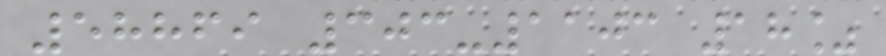58869 303-1103 18%
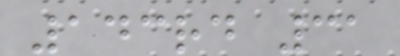143rd 31
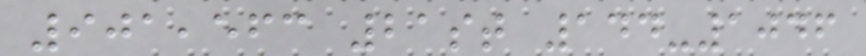901,563 21st 144-1046
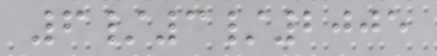6/3/2005
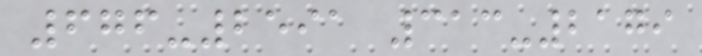676-2591 313-2179
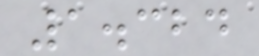1.324
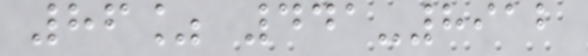86% 441-8912
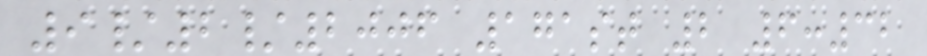9/2/2006 171st 2 6:32
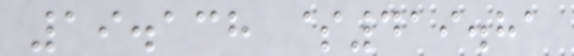19.138 $419.81
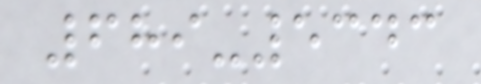689-5343
